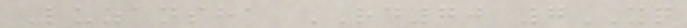Luzansha RD70 7XQ
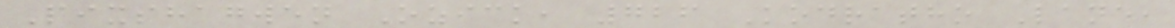Pixshagwen Ozick, 726 Kodratho Lane,
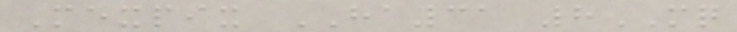Mexpix HA31 8MQ
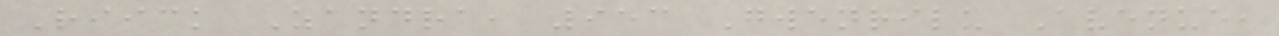Riick Zandra, 953 Gwenrilu Avenue,
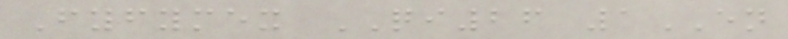Fyfymex QI26 1EN
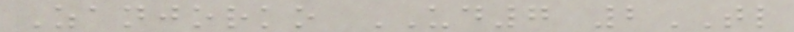Zanjorko UD7 2TL
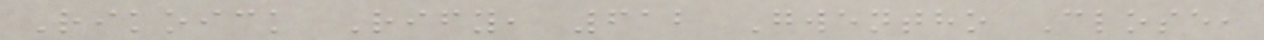Rikoick Rify, 612 Gwentho Close,
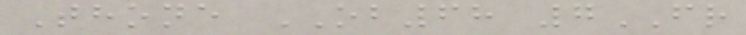Thone OB68 7FR
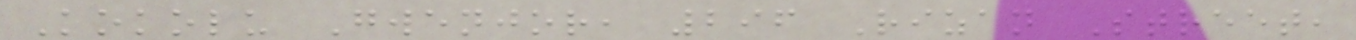Kokolu Gwenjor, 296 Rizan Street,
